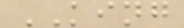KING
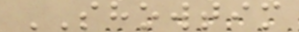SHOWTIM
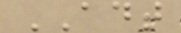ADT
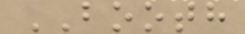BOOTH
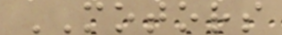MOTORS
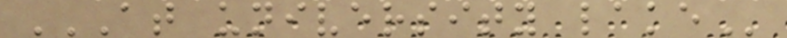AT UNIVERSITY LAKE
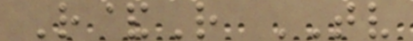R&R TV
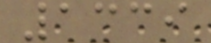1339
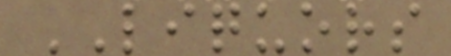LIQUORS
